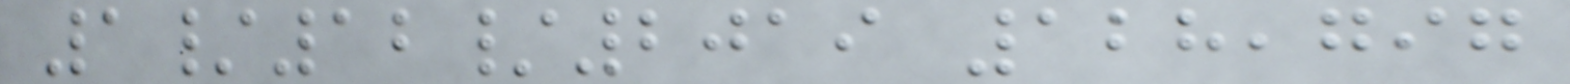1/12/2019 128,797
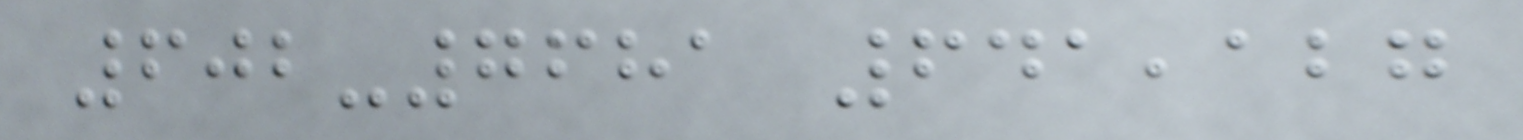602-7681 641,127
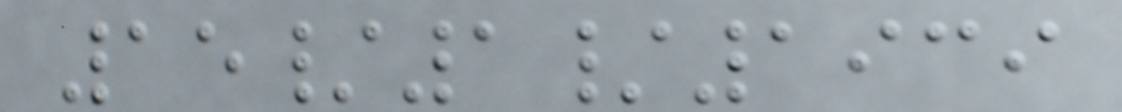15/1/1939
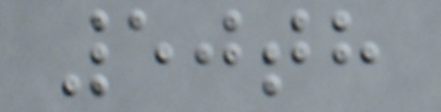50th
